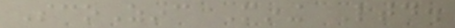ScoZinc Mining Ltd.
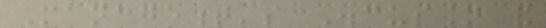Management's Discussion and
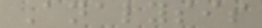Analysis
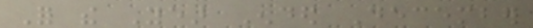For the Year Ended December
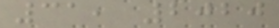31, 2020
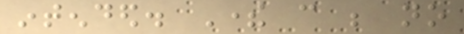intended. There can be no
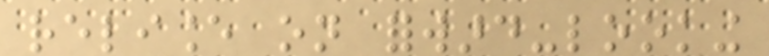reliance on forward-looking
